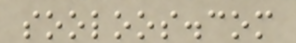sooloos.com
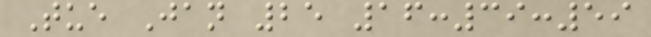Tue Jan 25 16:39:59
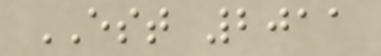EST 2011
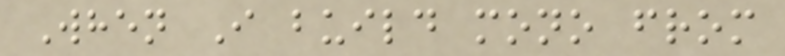When I build mono from
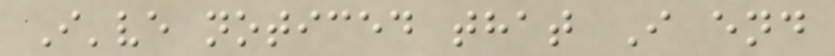I've noticed that I end
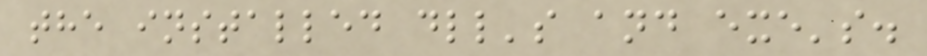the installed dll's and exe's.
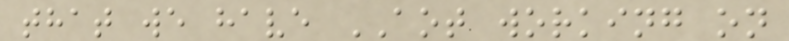that we have AOT working on
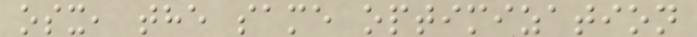osx, the same optimization
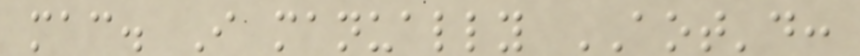mac. I manually AOT'd:
